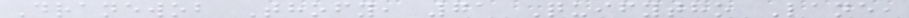Dranewob Thofy, 71 Quifytho Lane,
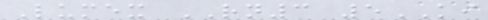Lumex RN3 5KI
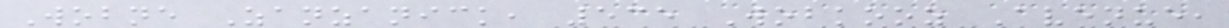Wobne Zanzanick, 535 Wobkooz Avenue,
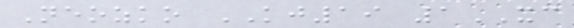Neozko KJ19 1XC
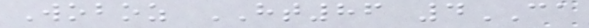Woboz HT86 4CA
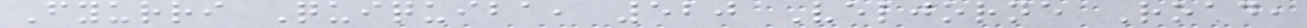Fyurri Quiquiba, 520 Veljorne Road,
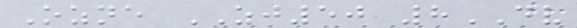Ozne ZJ50 8DV
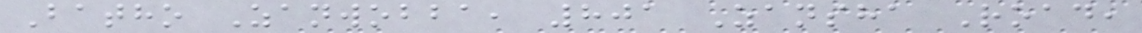Batho Zanwobba, 801 Zansha Road,
